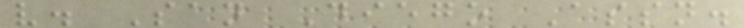v. San Diego Assn.
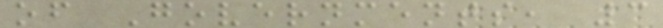of Governments, 3
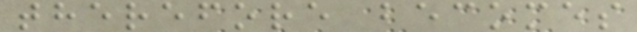therefore becomes
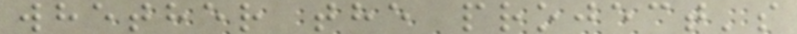whether the project's
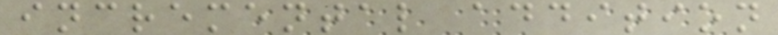incremental addition
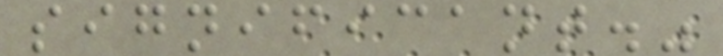significant."
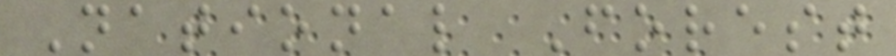National Forest
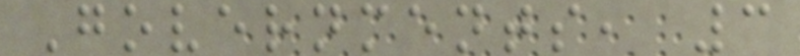Governments, 3
